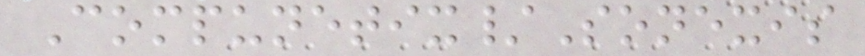Compunetix/Sonexis
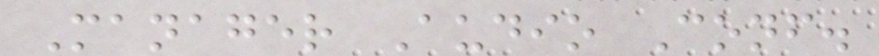Manager Audio Conf.
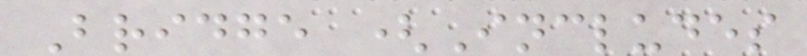Bridge (Includes
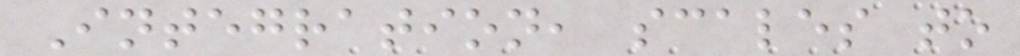Integration, scales to
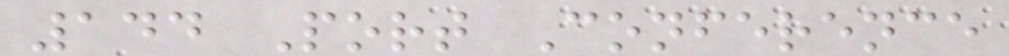144 Port Conference
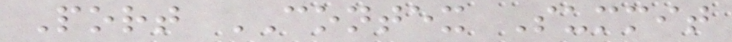Port CONTEX Summit
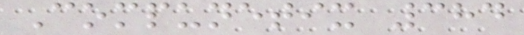Compunetix 384
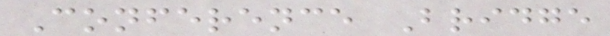Conference Bridge
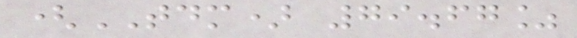(TDM) 79.67%
